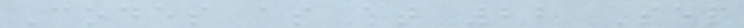Codes as at 22 Sep
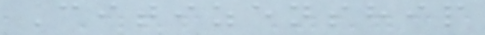Citizenship
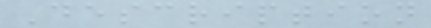Description
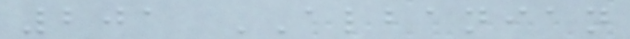201 ALBANIAN
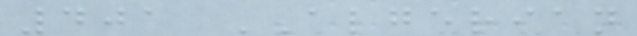401 ALGERIAN
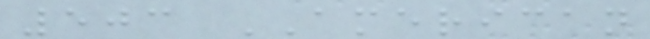503 AMERICAN
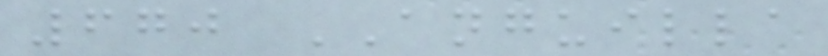670 ANGUILLA
